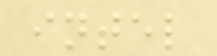intel
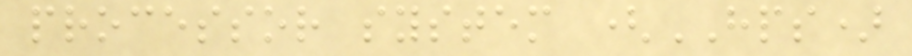processor system (HPS)
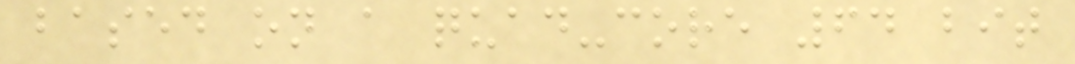based on a quad-core 64 bit
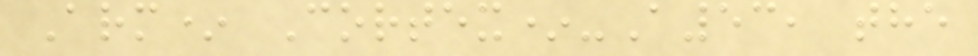Arm* Cortex*-A53, the
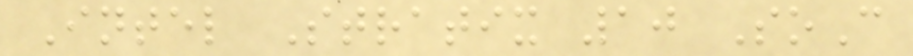Intel Stratix 10 SoC
